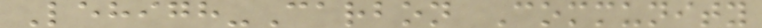Lehigh-Carbon Community
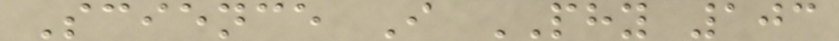Science I PHY 103
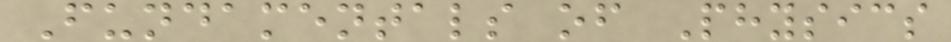Fundamentals of Physics
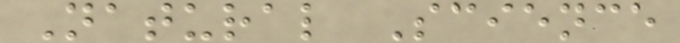Natural Science
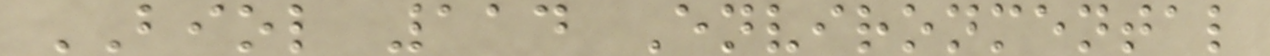BIOL 114 Environmental
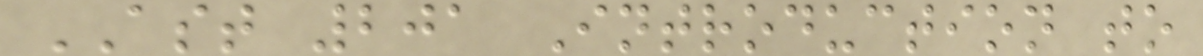AST 201 Introduction to
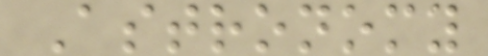Astronomy
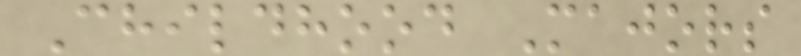Childhood Majors
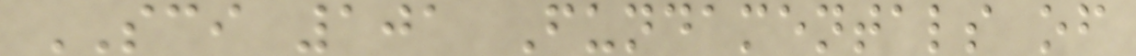SCI 101 Fundamentals of
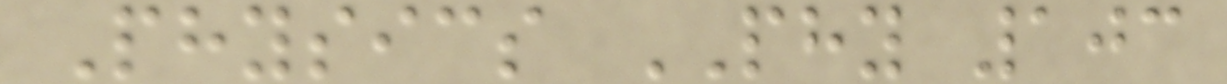Physics PHY 103
